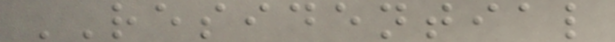RESIDENTIAL
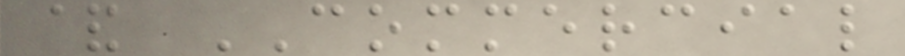& COMMERCIAL
